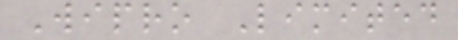Wipro Limited
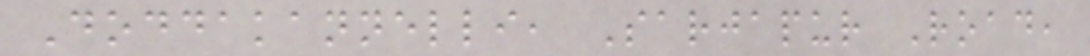Doddakannelli, Sarjapur Road,
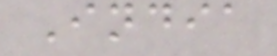India
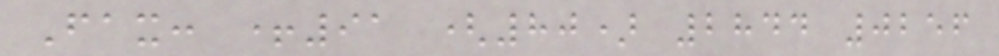Fax: +91 (80) 2844 0256
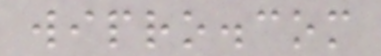wipro.com
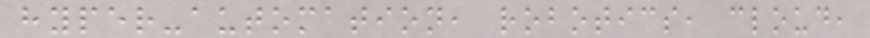hyper-automation, robotics, cloud,
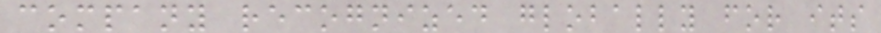company recognized globally for its
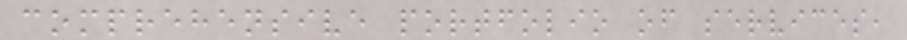comprehensive portfolio of services,
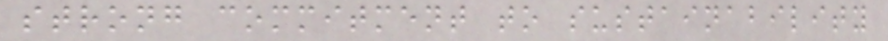strong commitment to sustainability
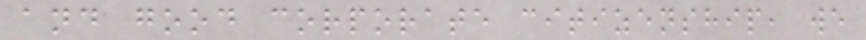and good corporate citizenship, we
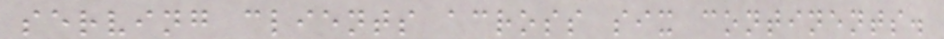serving clients across six continents.
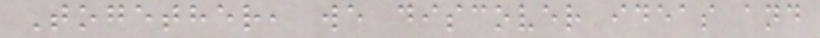Together, we discover ideas and
